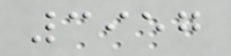3957
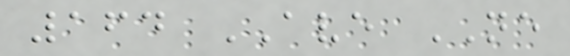164 AVE NE
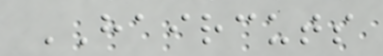HAIRCUTS
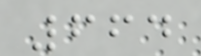664
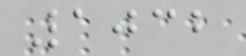1032
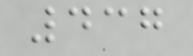437
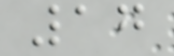17
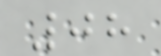08
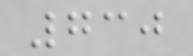730
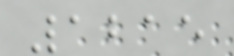1215
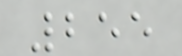255
